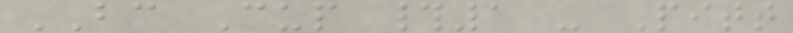BC Cup #1 - Pitt
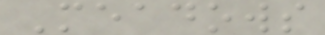Meadows
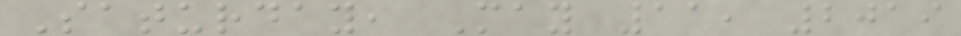Saturday, May 11, 2019
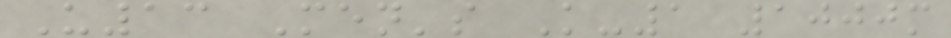U13 Men's K-1 1000m
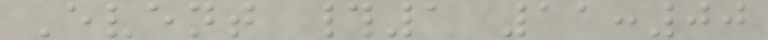Event #1 11:00
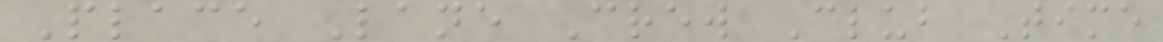Place Lane Crew Club Time
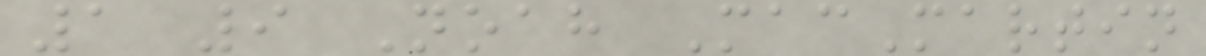1 9 Noah MacMartin
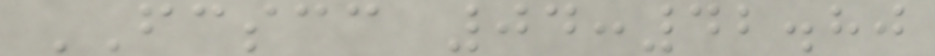FCSCC 04:42.80
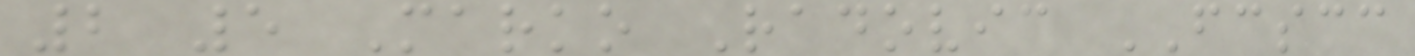2 5 Marko Radovic FCSCC
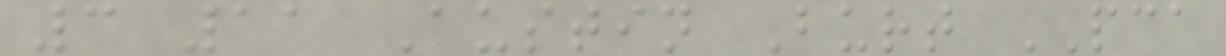3 11 Austin Burt PCA
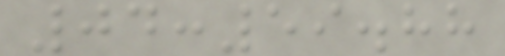04:59.88
